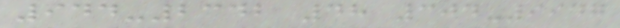944-2342 48 304-9947
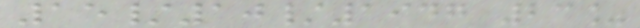15/10/1947 23%
